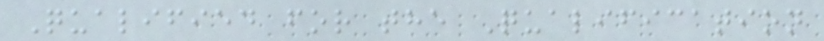Qualified for the Qualification
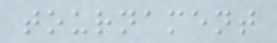tournament
